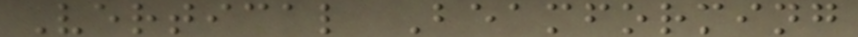Vertical Beamforming
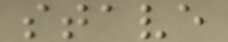stave
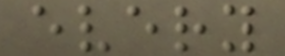every
